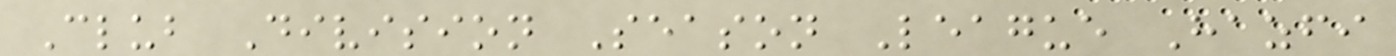Club Division Season League Hazfi
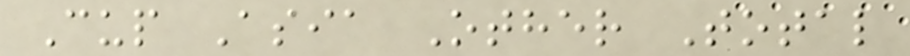Cup Asia Other Total
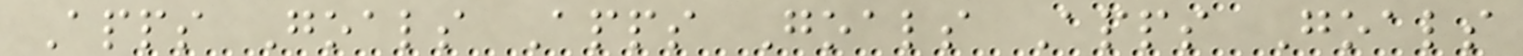Apps Goals Apps Goals Apps Goals
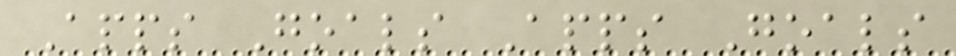Apps Goals Apps Goals
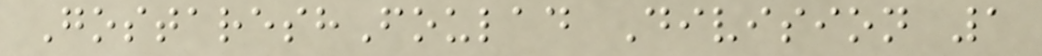GostareshFoulad Division 1
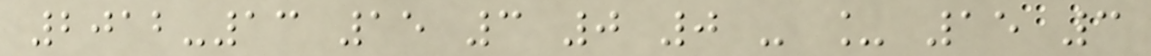2012-13 15 3 0 0 - _ 15 3
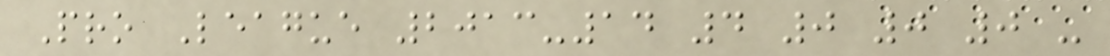Pro League 2013-14 4 0 0 0 -
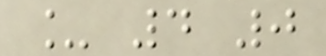_ 4 0
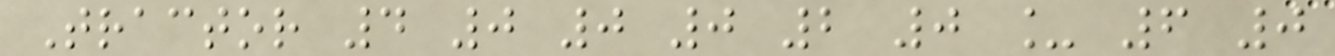Tractor 4 0 0 0 2 0 _ 6 0
